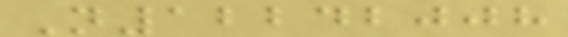N12242008
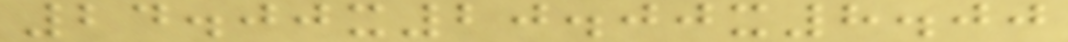24.00x20.00x8.00
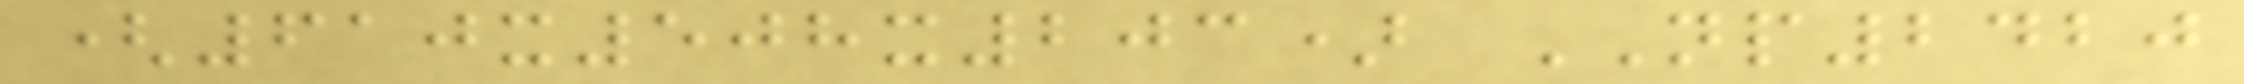(610x508x203) NP2420
